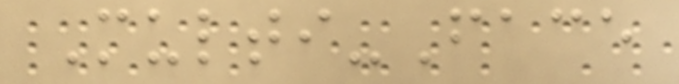Multi-Face
